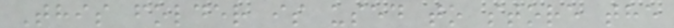This folder is used to store the
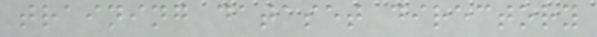training dataset directory
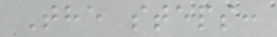The steps:
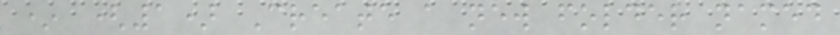* (1) Create a new folder named
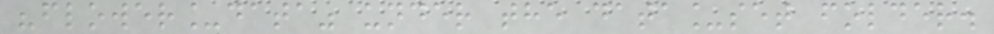"flower_data" under the data_set folder.
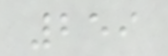259
